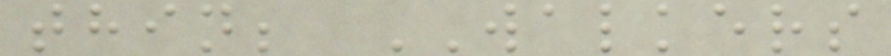thin; WALKERS
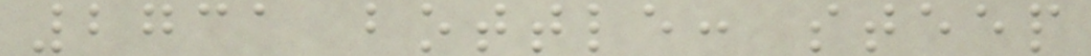2731 bottle: steep
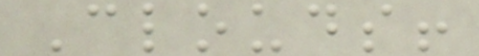Clouds!
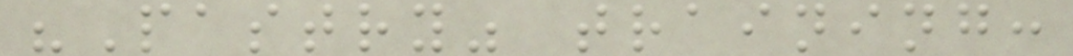"Pastry" training:
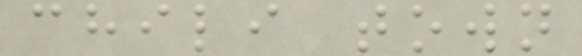chili town
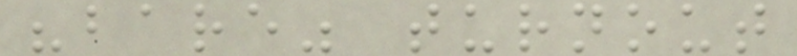"bare" turnout
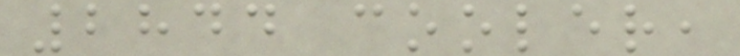2844 cooler,
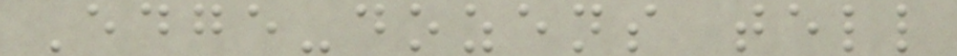Edge-dozens tell
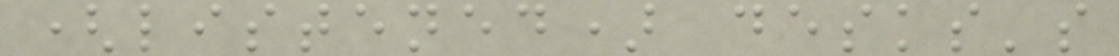(listened) desks's
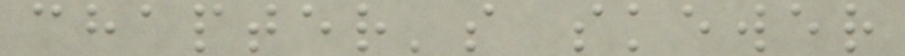chapter's skewer
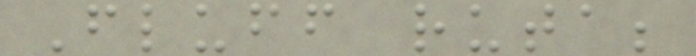Fluff ruta;
